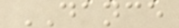DANCE
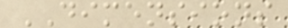DIMENSIONS
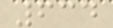634
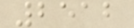2512
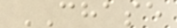CHASE
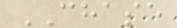CHASE
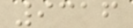9316
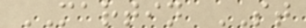MARTIN ST
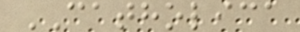CATHOLICA
